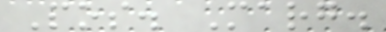Pos. Marg.
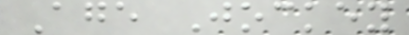Age Jockey
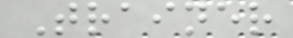Trainer
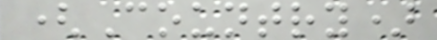(Country)
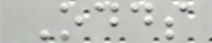Odds
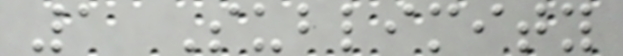1 Sublimity
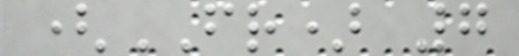(FR) 7
